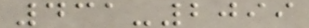431-2099
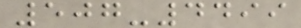507-4499
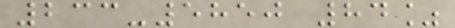233-5850 84%
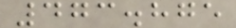473.875
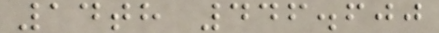14th 446.600
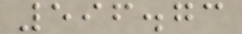596.73
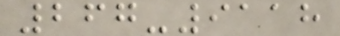267-9118
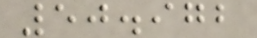50.972
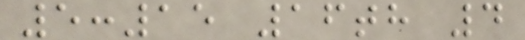5:15 16th 4
